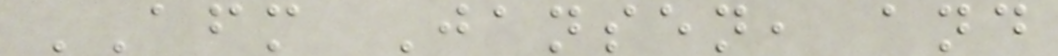AFM Jansen, and
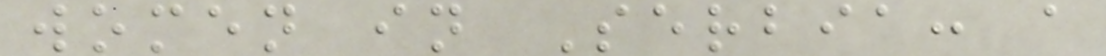women in Serbia: a
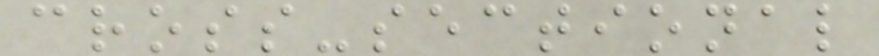cross-sectional
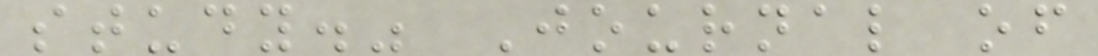study." Journal of
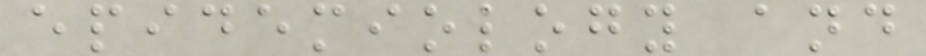epidemiology and
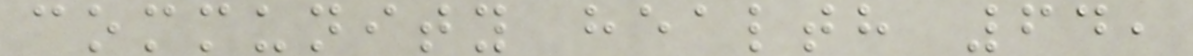community health 64,
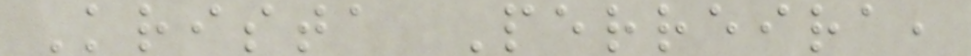Krista Perreira,
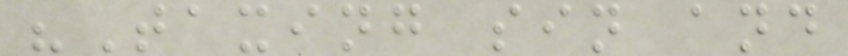"Taxing sin and
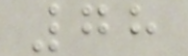78
